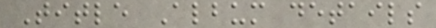Title Album details
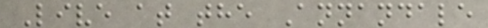Live at the Annandale
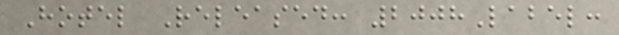Hotel Released: 2008Label:
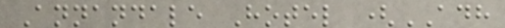Annandale Hotel (ADH
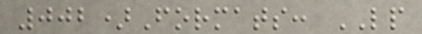002)Formats: LP
